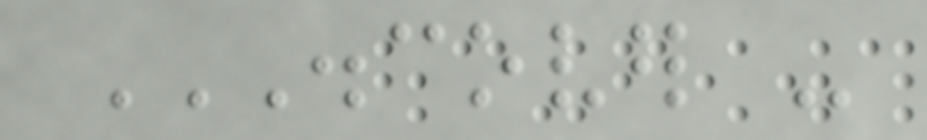DISCOVER -
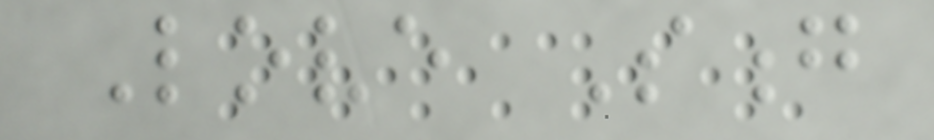Love Song
